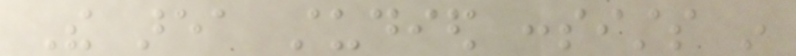The area studied consists in
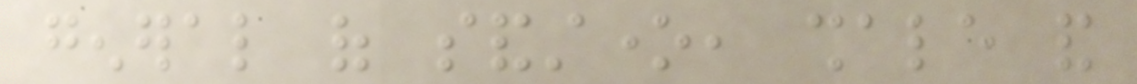general of sandstone, shale and
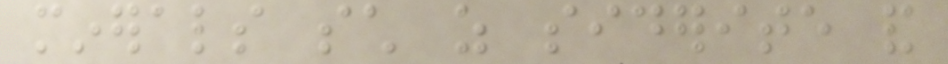minerals such as siderite and
